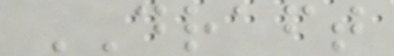DRAFT
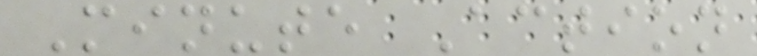Minute Action
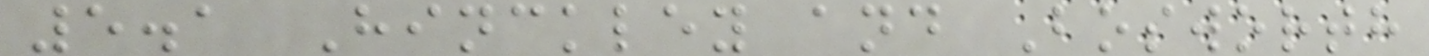5.1 Hinckley and Bosworth
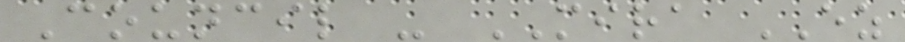Council - MIRA EZ
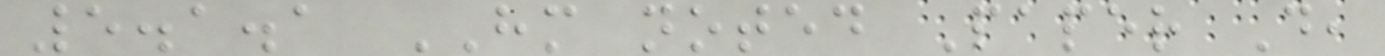5.1.1 HM noted Paper D,
